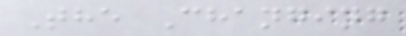The Changing
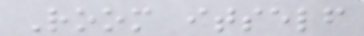Room itself
